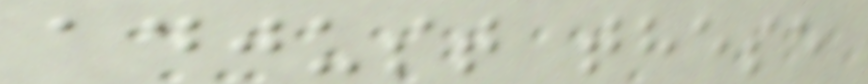adjust these
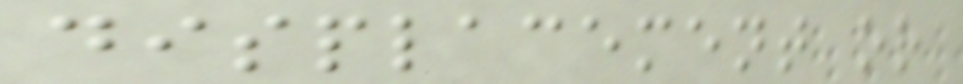displacement or
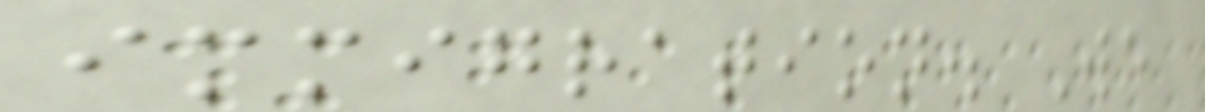immigration. We
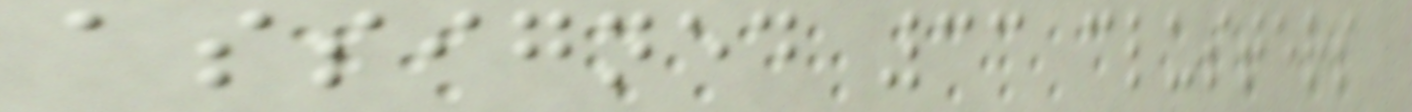assigned 33 clusters
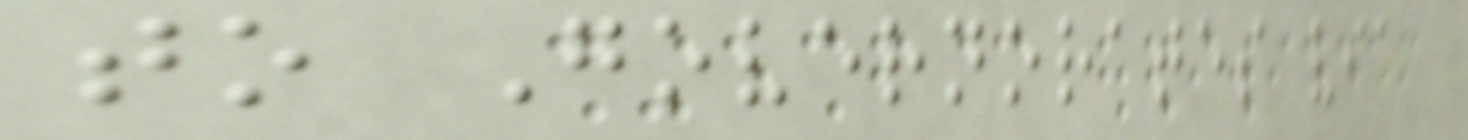to Governorates via
